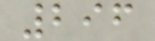296
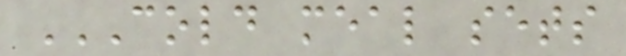COLD MEAL SETS
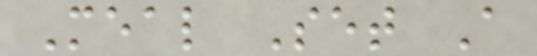Meal Set A
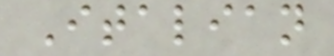Italian
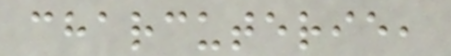charcuterie,
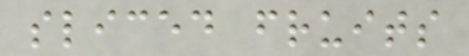sliced fruits
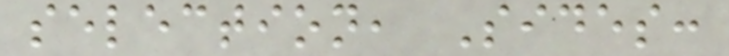selection, Sides:
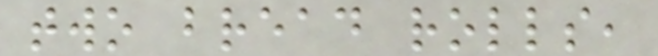two bread rolls,
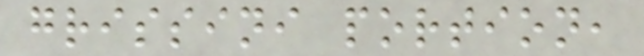grissini portion,
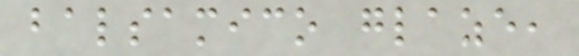balsamico glaze,
